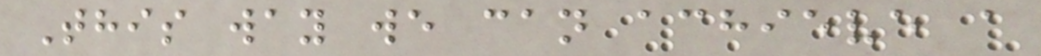This way we can achieve a
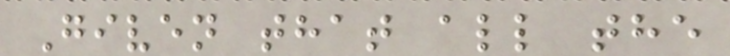Given that all the
